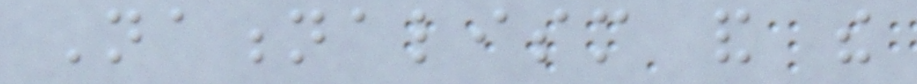Nationalism and the
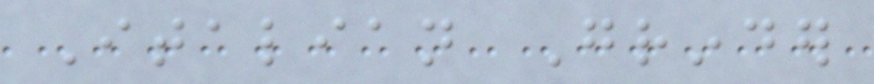Italian Grinder
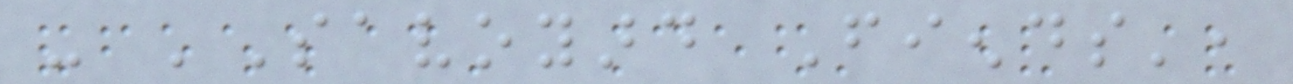- 'Savoyard Fiends',
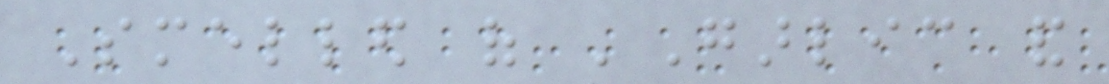Smelled of 'Garlic and
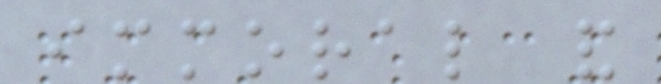immoral and
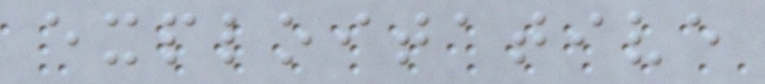exploitative
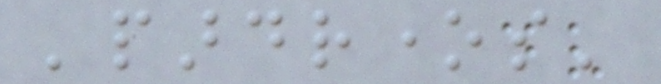'pardrones'
